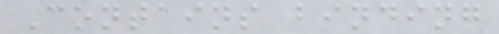Contains binding
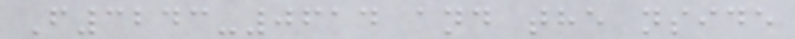F3243-0614 and the nside
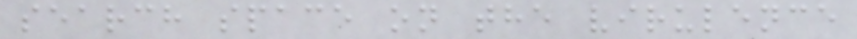search space on the virulence
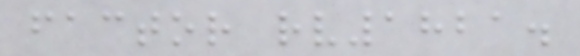factor rv1821.
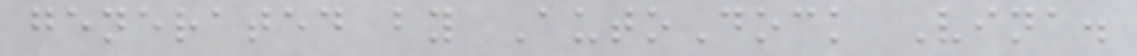generated by AutoDock Vina.
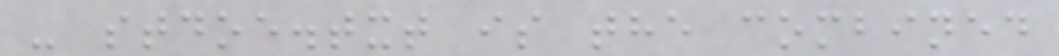- stdoe.txt is the combined
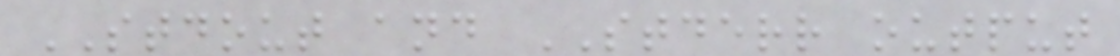STDOUT and STDERR output
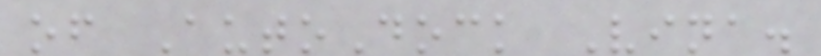of AutoDock Vina.
